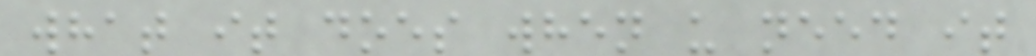what it does when u need it
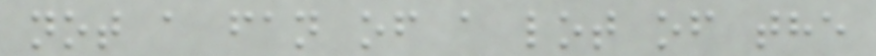not a fan of a lot of the
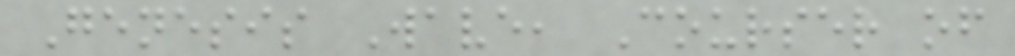Genesis Wave, Courser of
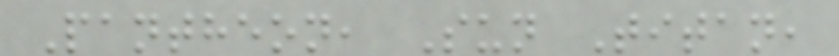Pantheon, Sun Titan,
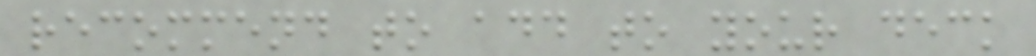recommend to add to your deck
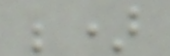;)
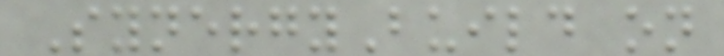SynergyBuild on
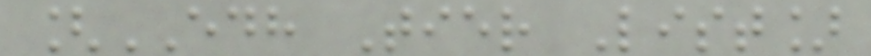[EDH Tier List]
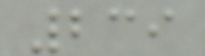239
